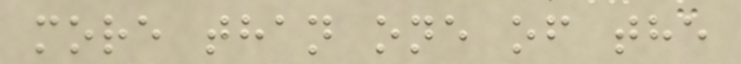more than one of the
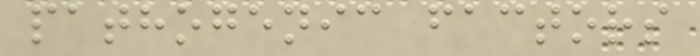pathogenic factors
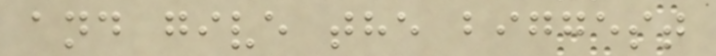and give the biggest
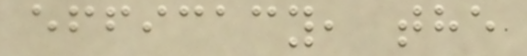efficacy, the
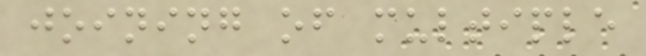joining of multiple
